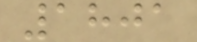1801
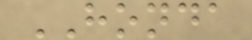HONDA
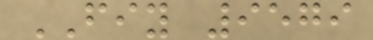FIY 9579
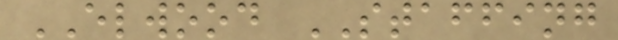ELWOOD STAFFING
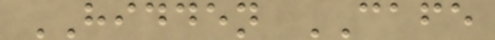HIDDEN CAFE
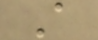A
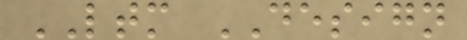LTM DESIGN
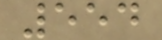554
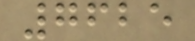7625
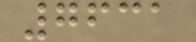7631
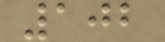102
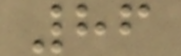86
